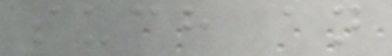such an
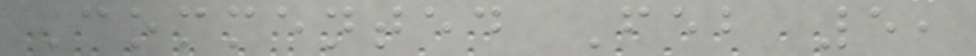Commented Feb 5,
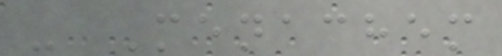- Menachem
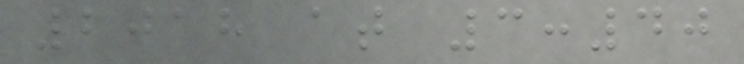2018 at 3:40
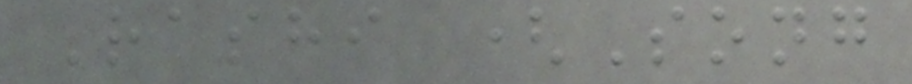Rashi (Song
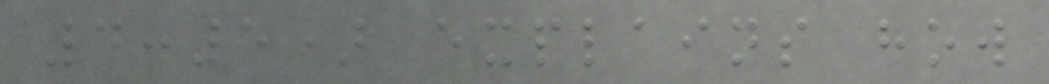4:5) explains how
